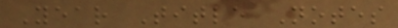Year Title Notes
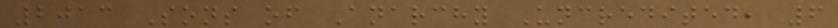2013 Sons of Anarchy Uncredited, 6
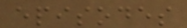episodes
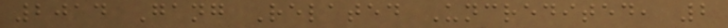2014 Gang Related Uncredited, 2
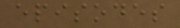episodes
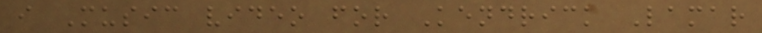i Music video for Kendrick Lamar
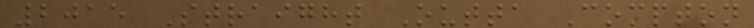2015 Straight Outta Compton
